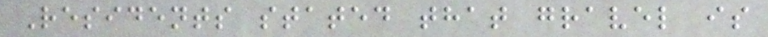Residents stated that gravel is
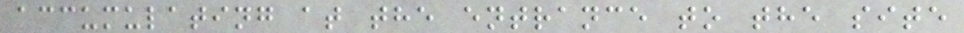accumulating at the entrance to the site
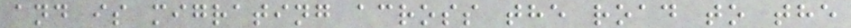and is migrating across the road to the
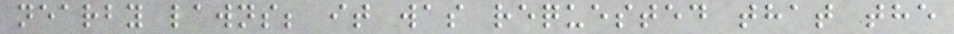nearby lawns; it was requested that the
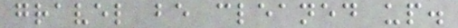gravel be cleaned up.
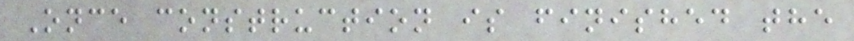Once construction is finished the
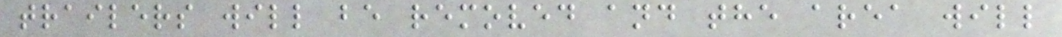trailers will be removed and the area will
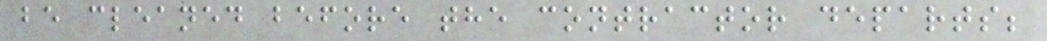be cleaned before the contractor departs;
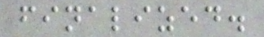finalized.
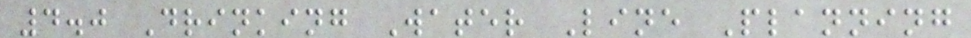4.0 Drinking Water Line Planning
